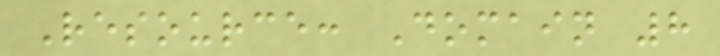Resource: Domain 8
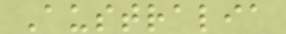Australia
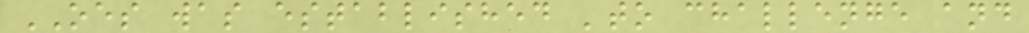OES was established 'to challenge and
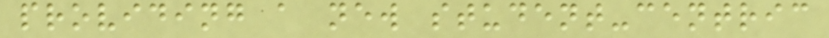providing a new student-centric
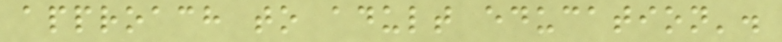approach to adult education'.
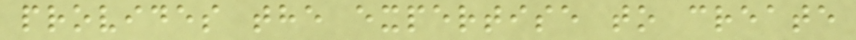provides the expertise to create
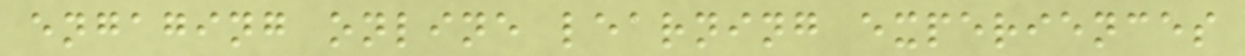engaging online learning experiences
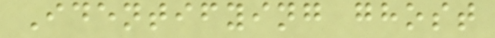Identifying ghost
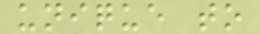unique to
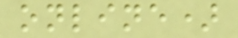online)
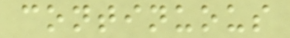continuous
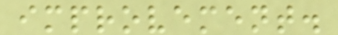improvement.
